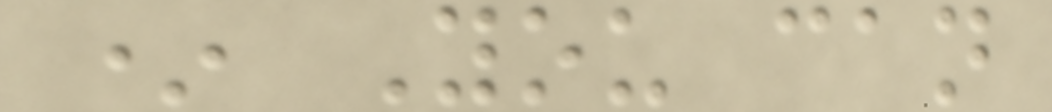* You can
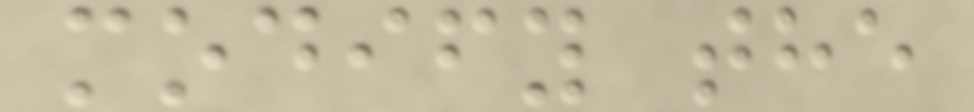modify the
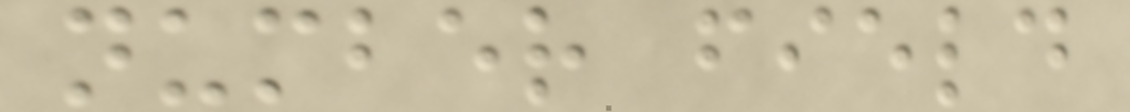number field
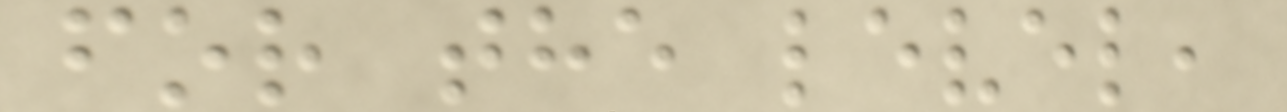for the level,
